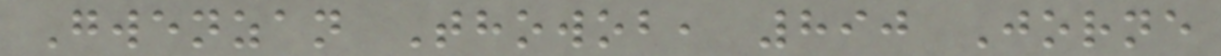Gwenzan Thowob, 890 Jorne
